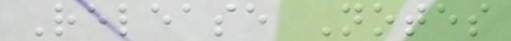Release Notes
